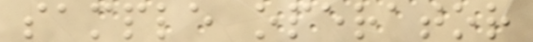sample operator
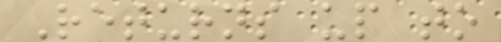Returns up to
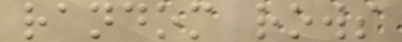random rows
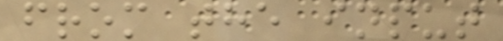from the input
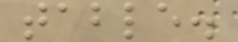table.
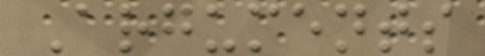Arguments
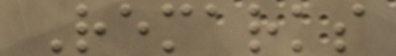Remarks
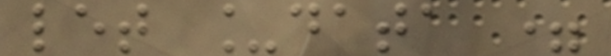let _data =
